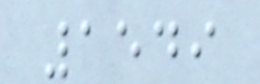1549
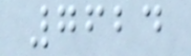7624
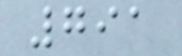791
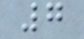7
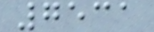7531
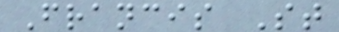Francis St
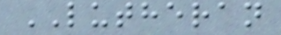LUTHERAN
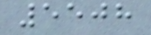5508
